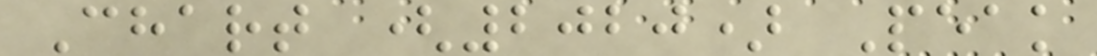Chart (2020) Peak
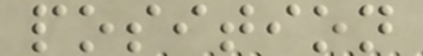position
